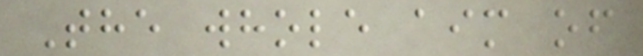The whole aim of
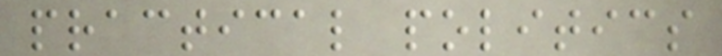practical politics
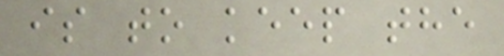is to keep the
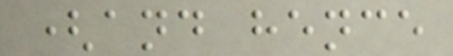(and hence
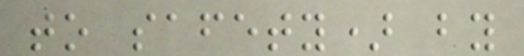to safety) by
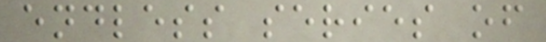endless series of
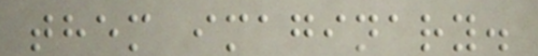them imaginary.
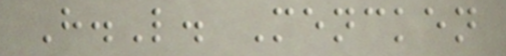H.L. Mencken
